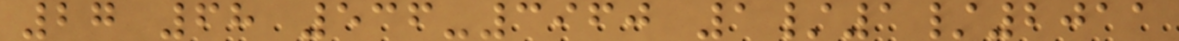27 68 536-3960 1/1/2011
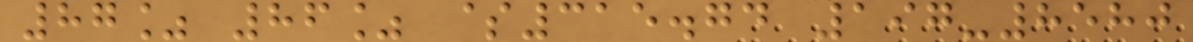87% 86% $315.74 197-8580
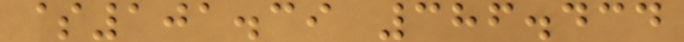$101.39 386.434
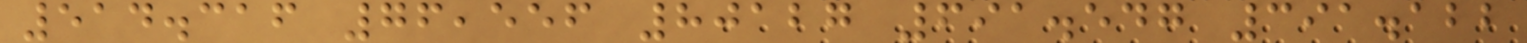514.316 76,556 80127 691.547 391.122
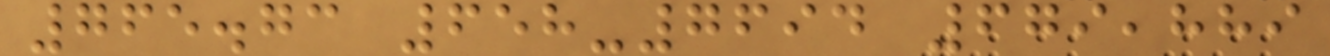765.73 658-7694 679,889
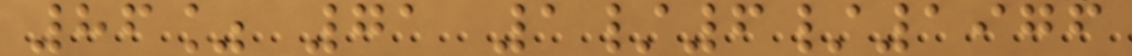86% 71 1/6/1976
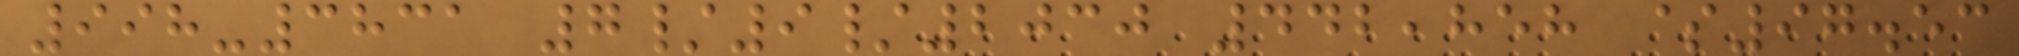998-3831 7/9/2030 442,858 $97.53
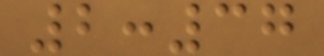2:37
